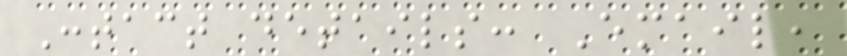Contact details: Email,
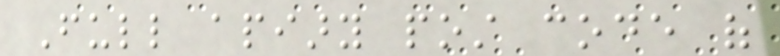Full apiary post code of
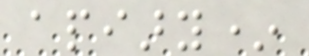apiary*
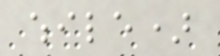while)
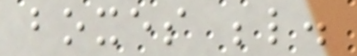boxes below.
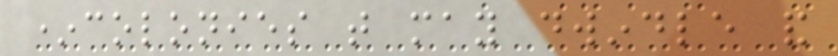*colonies that may dwindle and
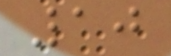10
